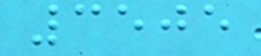3505
